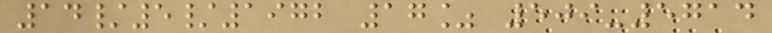14/5/1972 17% 509-5714
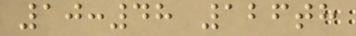10:48 126th
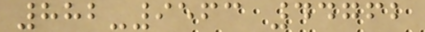882-9563 44762
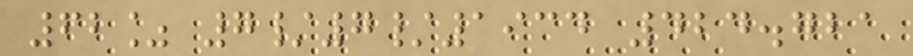62% 7/7/1934 424.721
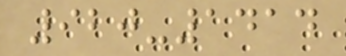920-1414
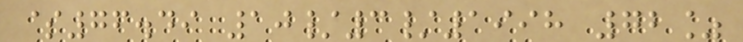$76.49 10/3/1998 72%
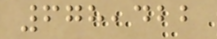678,422
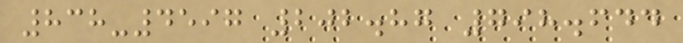838-4597 202.87 798.644
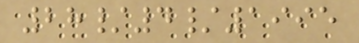28/4/1995
